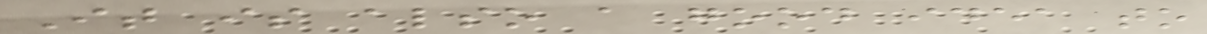It is also a good idea to
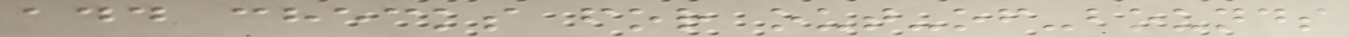add checks for out-of-bounds
